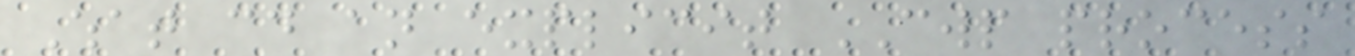What could an explicit CWP process
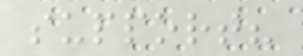support?
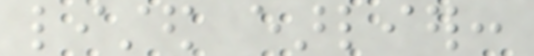listed earlier:
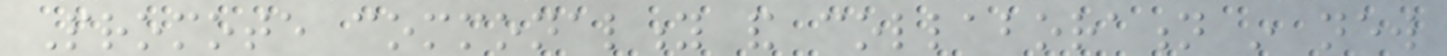Promote commonality and collaboration in new
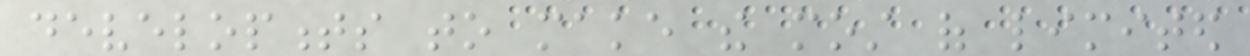developments to make the most of limited
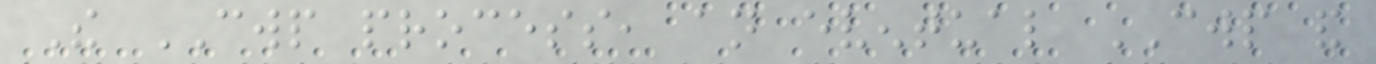The CWP process, an eventual CWP and
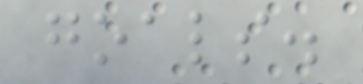goals.
